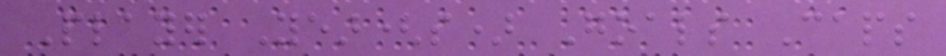Player Year(s) Goals Caps
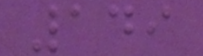149
